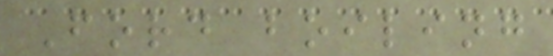Ford boiling
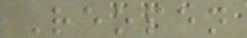Reopen
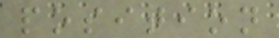position
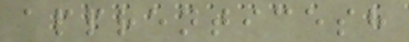apprenticesh
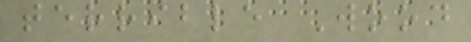terrible Wood
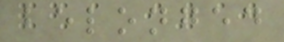belonged
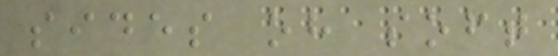sides oh soft
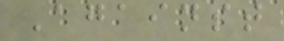Against
